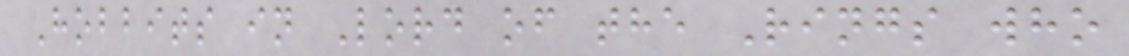Hobbits in Lord of the Rings who
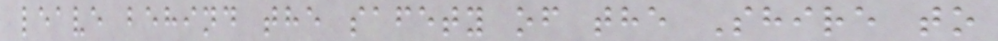leave behind the safety of the Shire to
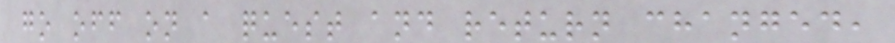go off on a quest and return changed,
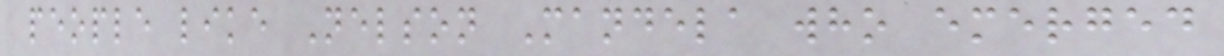people like Nelson Mandela who emerged
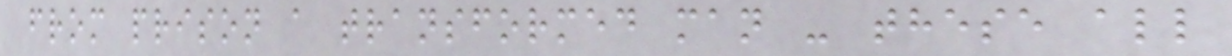from prison a transformed man - these all
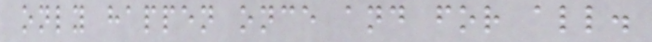only happen once and for all.
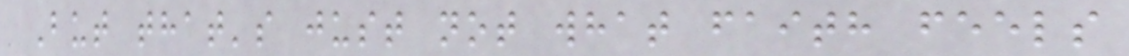But that's just not what faith feels
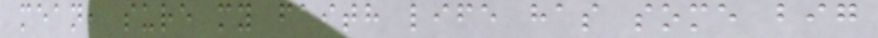mean, sure my faith life has some big
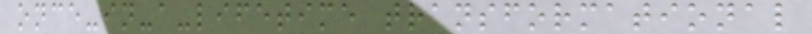once-in-a-lifetime transformational
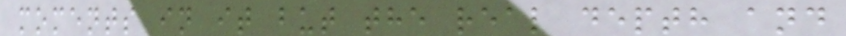moments in it but the real depth and
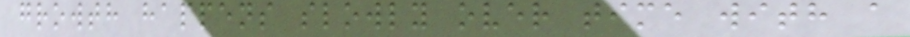growth happens slowly over time with a
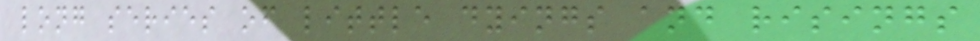long series of little dyings and risings
